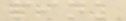pink
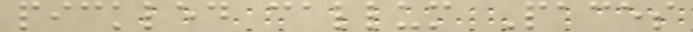pickled callum Paces
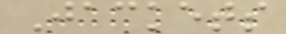Jackets
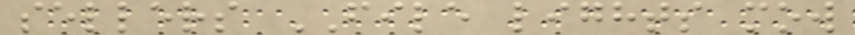sellers FILE lights mow
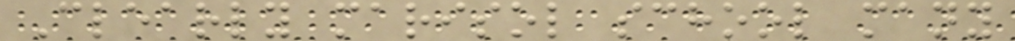Clearly marisol school many
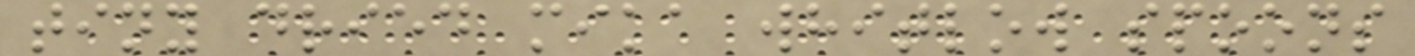tiny dried mika whitlow spoons
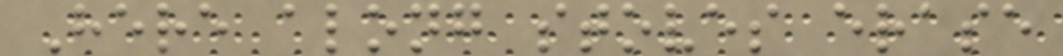Here along stoves erase
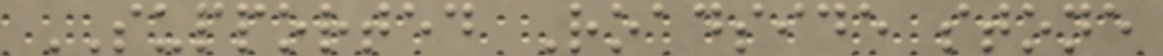SUPPORTED Roadside stone
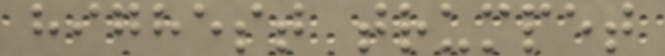highest trumpet
